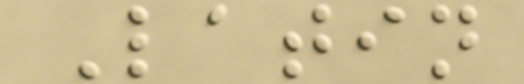Latin
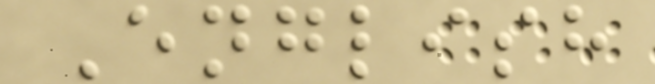English
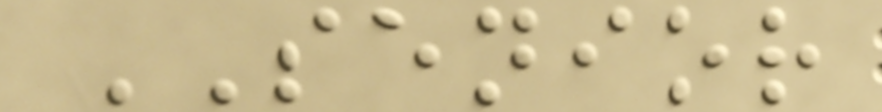SENIOR
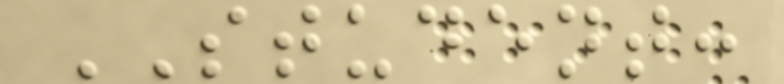STUDENT:
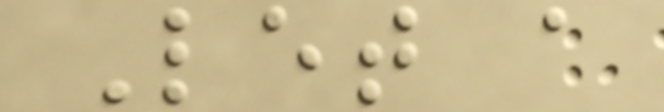Let a
